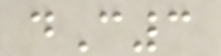dC3
